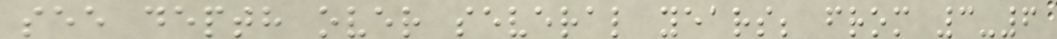see depth over several years; from 3-6
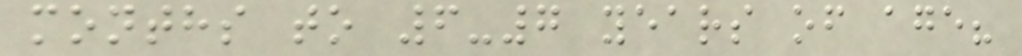months to 6-7 years of age?
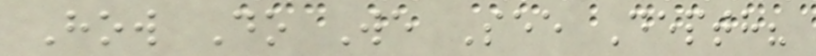How Do We See Depth?
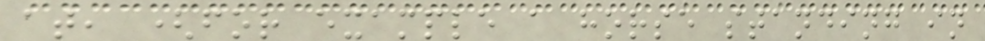at, (for example a horse standing in
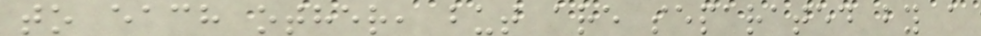to each other, but are separated by a
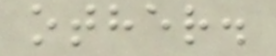other.
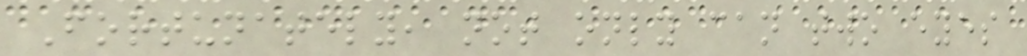Fortunately, not only can two eyes
